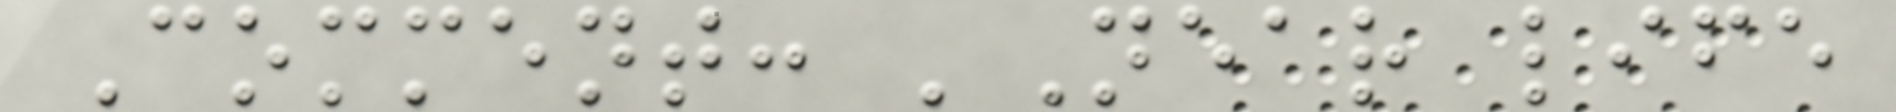Comment: 'Near life
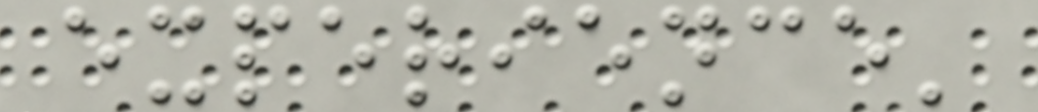experience'
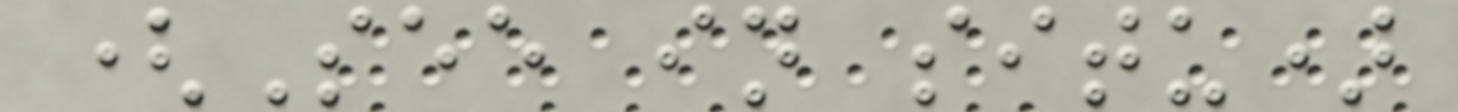(See in situ)
